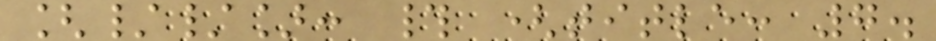[//]: # (title: 7.
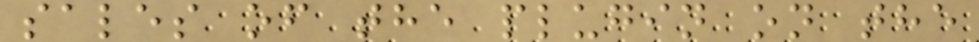sales of the plugin on the
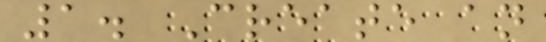1. Create an
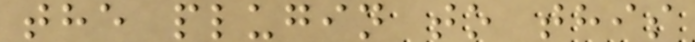the plugin to this
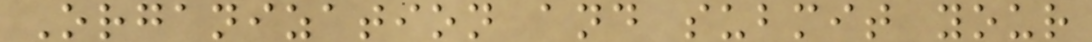Organization and submit your
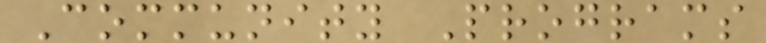Community Programs
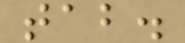tab.
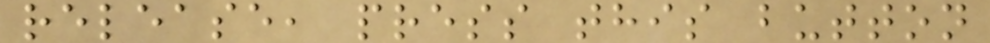release, press this button
